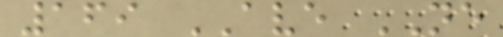169 AVE NE
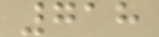718
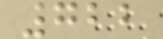722
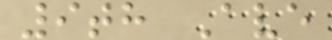9th Ave
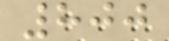800
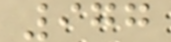977
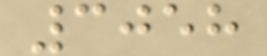3058
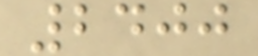2400
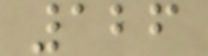126
